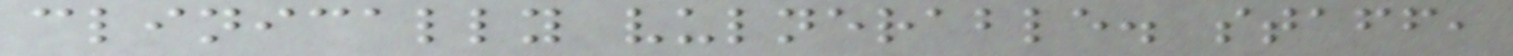clinically vulnerable. staff,
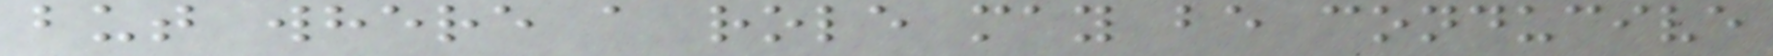but where a role may be conducive
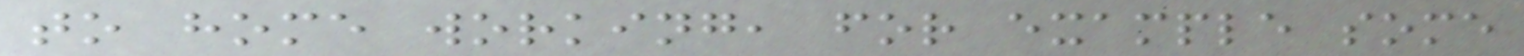to home working, for example some
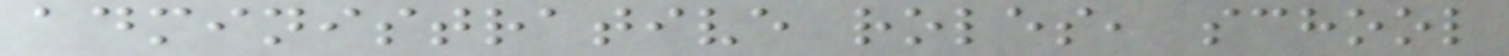administrative roles, school
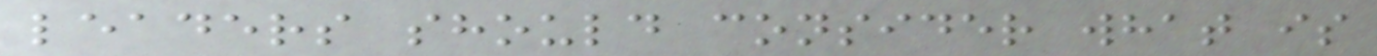leaders should consider what is
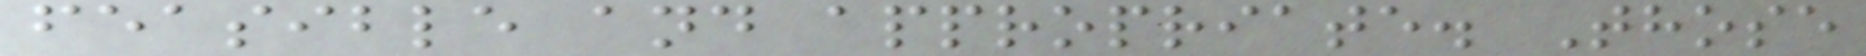feasible and appropriate. Those
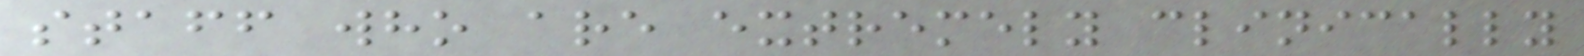staff who are extremely clinically
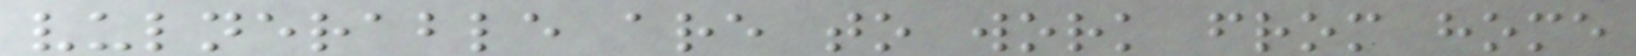vulnerable are to work from home
